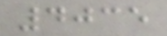4035
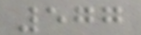577
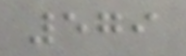579
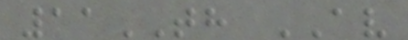11TH AV
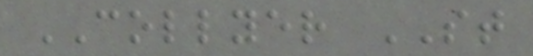COLLYER ST
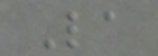La
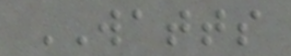WATTS
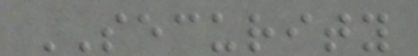SECURITY
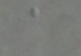a
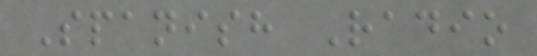Spanish Radio
